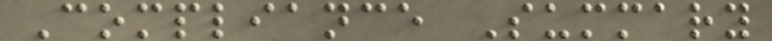Compliance Summary
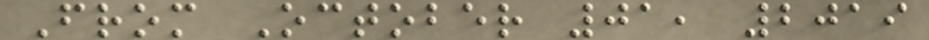From October 01, 2019
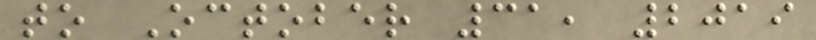to October 31, 2019
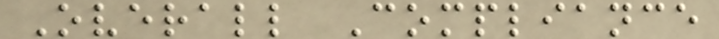Overall Compliance
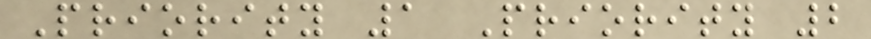Priority 1 Priority 2
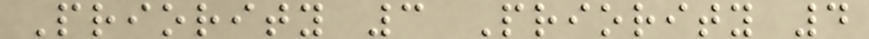Priority 3 Priority 4
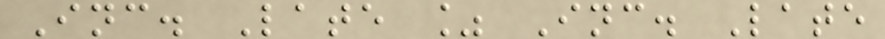Inc. Late % Inc. Late
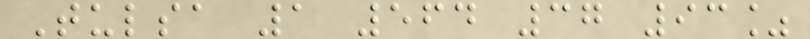Tulsa 1 564 37 93%
